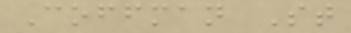Coffman St
